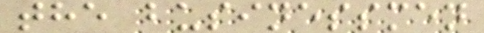the businessmen
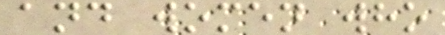and women who
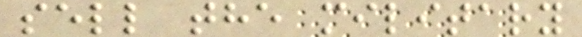sell the military
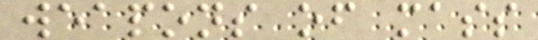weapons of mass
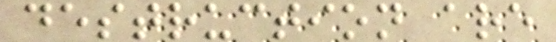destruction are
